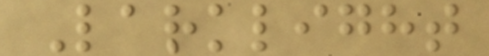Larklight
